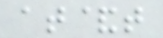at&t
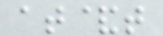at&t
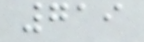719
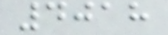4018
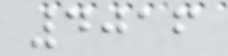4016
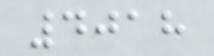4018
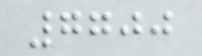7700
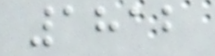1812
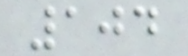104
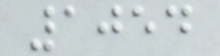1054
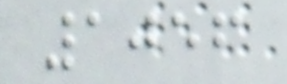1056
